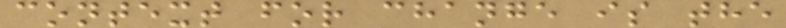context for change is the
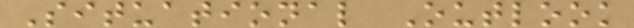Situational Outlook
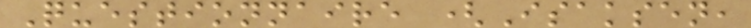Questionnaire (Isaksen,
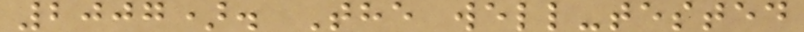2007). The well-tested
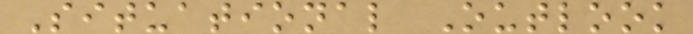Situational Outlook
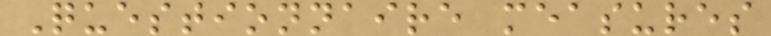Questionnaire measures
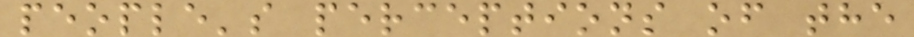people's perceptions of the
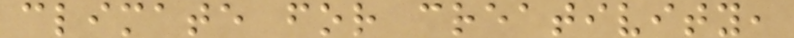climate for creativity,
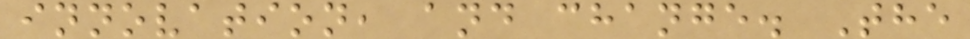innovation, and change. The
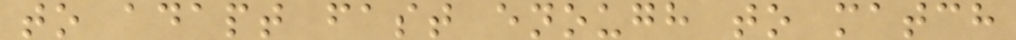to adapt fast enough to match
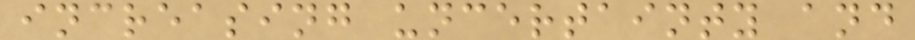increasing uncertainty and
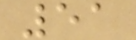51
